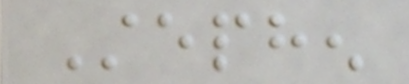Stephen
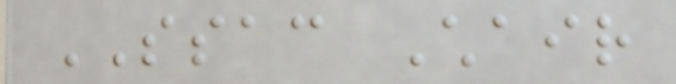SSAC Chair
